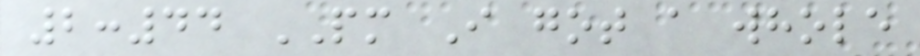2:44 PM I got a whole
